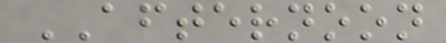AFTERNOON
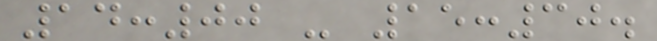14:00 - 15:30.
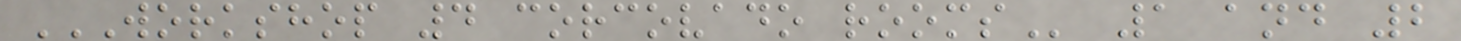WORKSHOP 4 CORCOVADO ROOMS 1 and 2
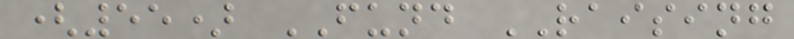(55) FUND RAISING
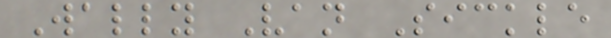Wally Van Sickle
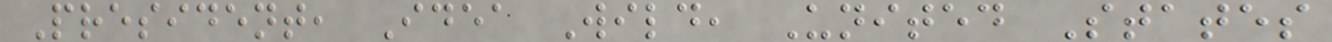President, Idea Wild, United States
